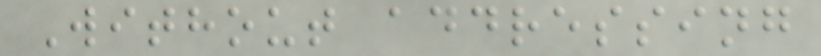Without addressing
